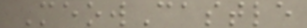MeowCastle
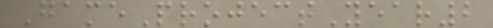GameProjectYear2
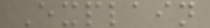Explain
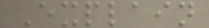Explain
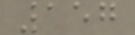157
